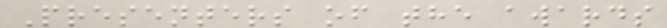Presenters of the awards
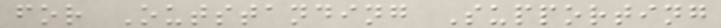for Outstanding Supporting
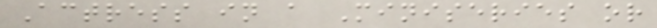Actress in a Miniseries or
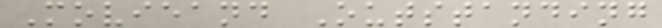Movieand Outstanding
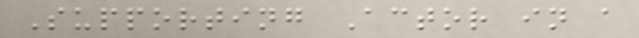Supporting Actor in a
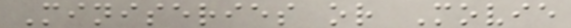Miniseries or Movie
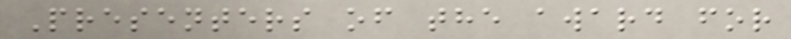Presenters of the award for
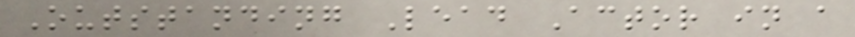Outstanding Lead Actor in a
